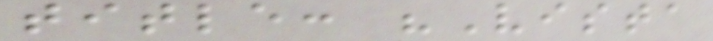title: "Vista
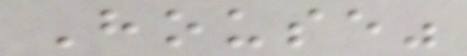House"
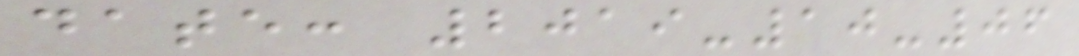date: 2019-10-06
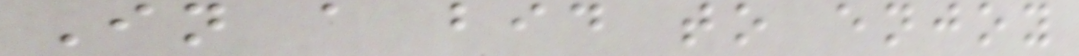In a bid to enjoy
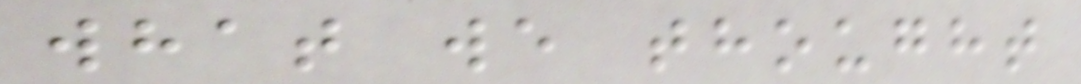what we thought
